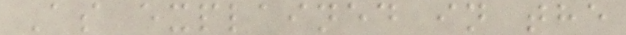As explained in the
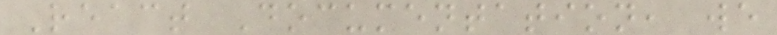React Documentation, we
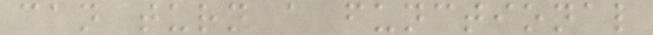can turn a functional
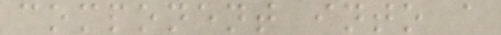component into a
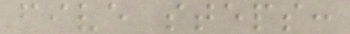five steps:
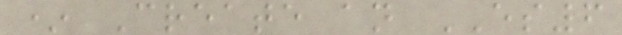* Create an ES6
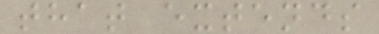that extends
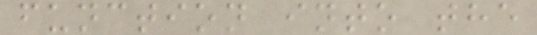function into the
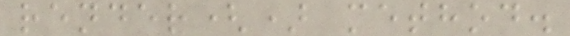render() method.
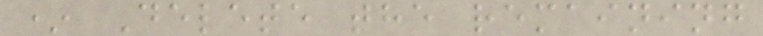* Delete the remaining
